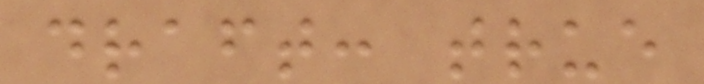draft: true
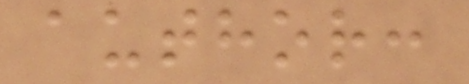author:
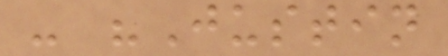- "Justin
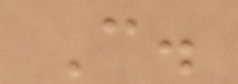C.
